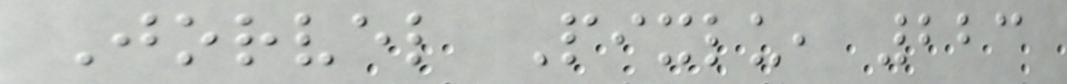Jorvel Pixlu, 223
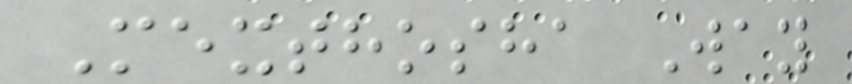Mexthosha Way
